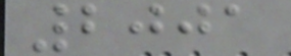2001
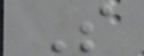S
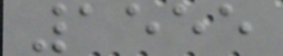1555
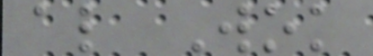al Wok
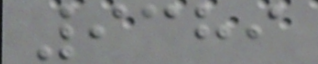9389
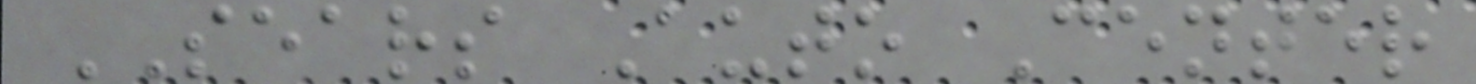SEARS Auto Center
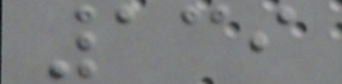139
